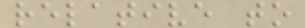relative to
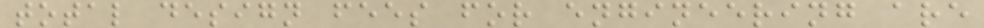total design fees for engineering are
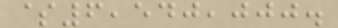$6,540,000.
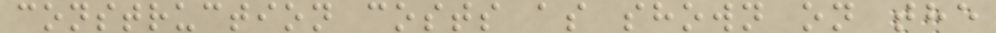construction costs as shown on the
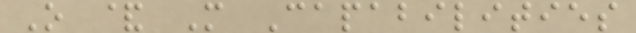O & M Capabilities
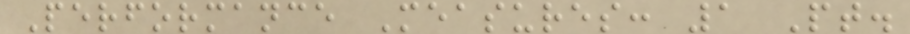Performance Measures: 1 Pt.
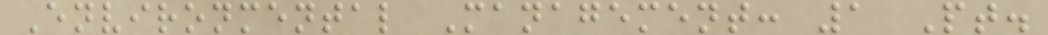Environmental Management: 1 Pt.
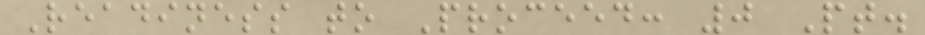Readiness to Proceed: 0 Pt.
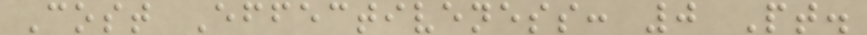Cost Effectiveness: 0 Pt.
